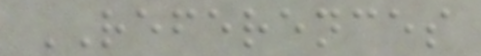REFERENCES
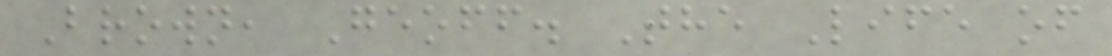Brown, Geoff. The Life of
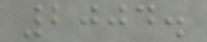2004.
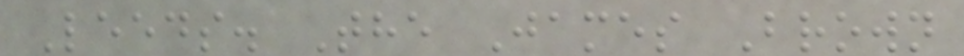Leeds. The James Brown
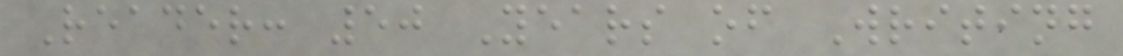Reader: 50 Years of Writing
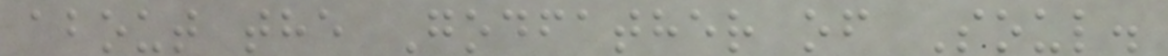about the Godfather of Soul.
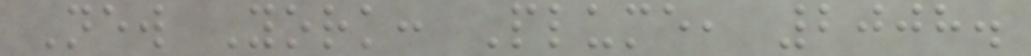New York: Plume, 2008.
